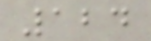124
